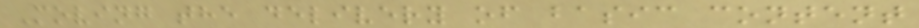Moving the delivery of basic content
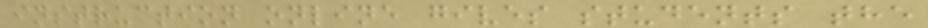instruction online gives students the
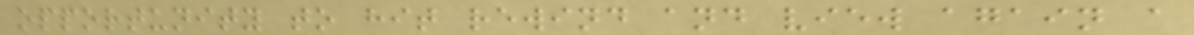opportunity to hit rewind and view again a
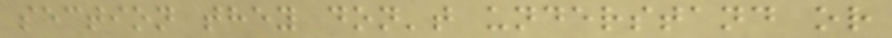section they don't understand or
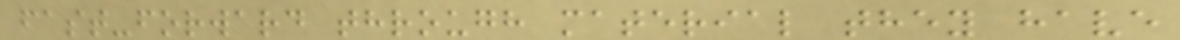fast-forward through material they have
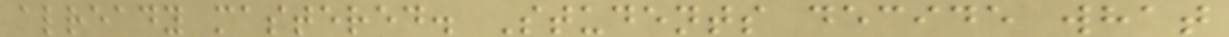already mastered. Students decide what
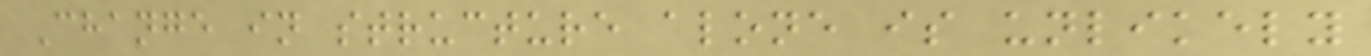Change in structure alone is unlikely
